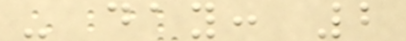- day: 2
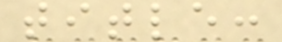title:
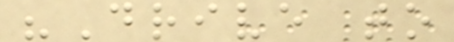"Drive to
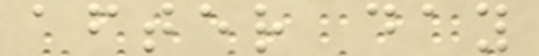after day
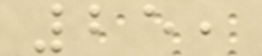25,
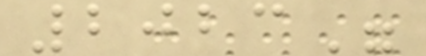2023"
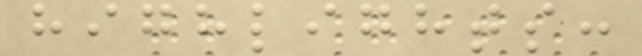highlights:
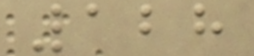128
